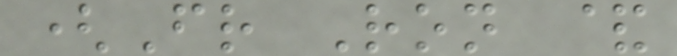(Fr Ron &
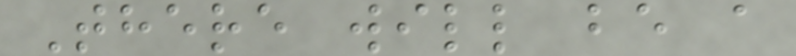There will be a
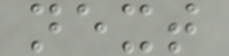next
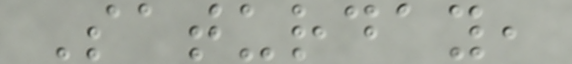Saturday,
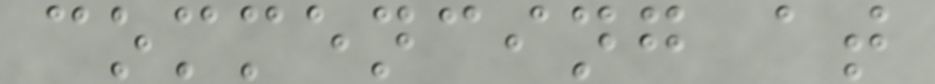commencing at
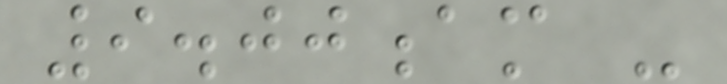9.00am -
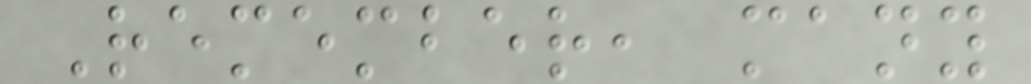Remember, many
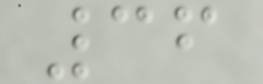36
